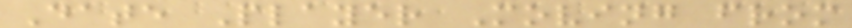Date Player Moving from
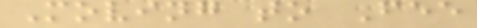Moving to Fee
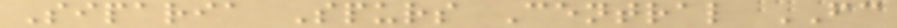Siparia Spurs Central FC
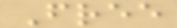Free
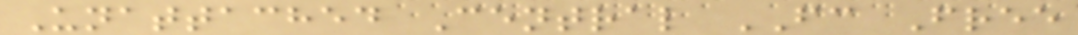Unattached Central FC Free
